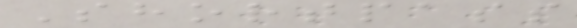Shortpass
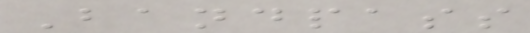Bandpass
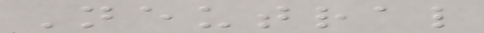Neutral
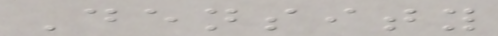Density
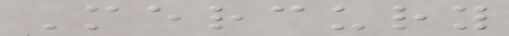Mercury
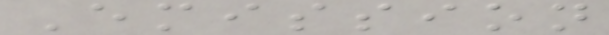Emission
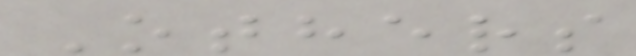Others
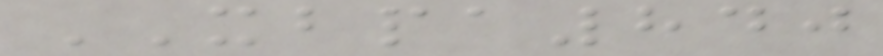XBPA840
